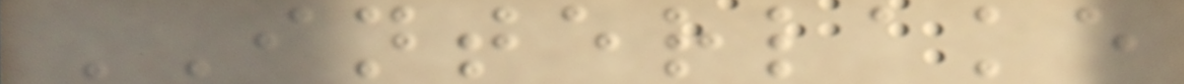INTERLAKE
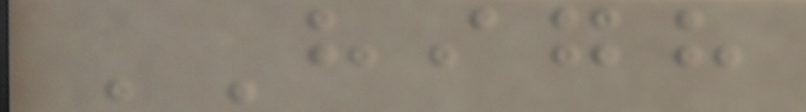HIGH
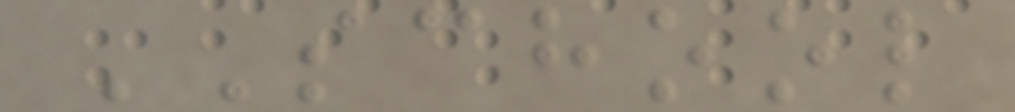SCHOOL
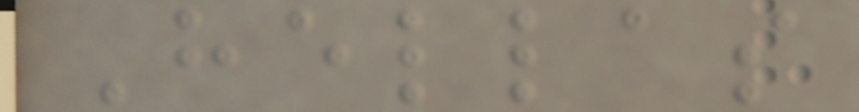Hellas
